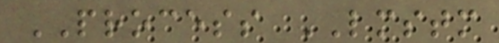PROCESS LMSTM
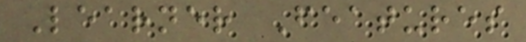Learner Features
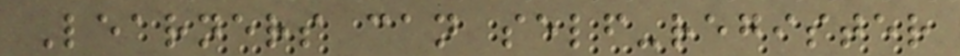Learners can self-register
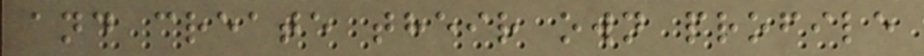and create their own profile
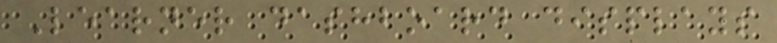Learner dashboard displays
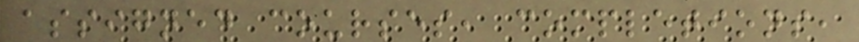assigned courses, completions,
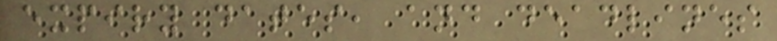expiry dates, and deadlines
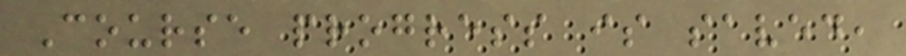Course progress is saved,
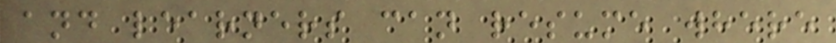and learners can resume where
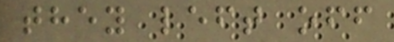they left off
